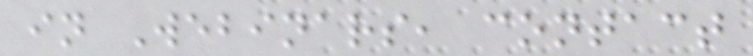in Webinars, contact
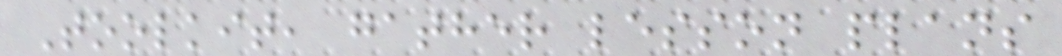Toolkit, gather lesson plans
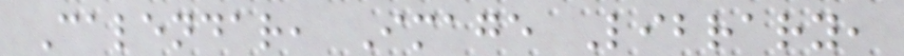Calendar, Image Library,
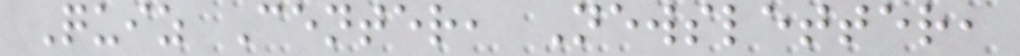Quiz Center, Newsletter,
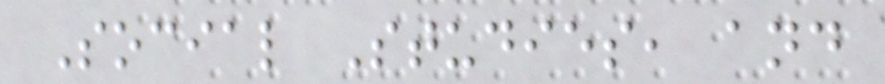Social Studies, and
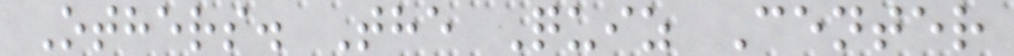Others. The Quiz Center
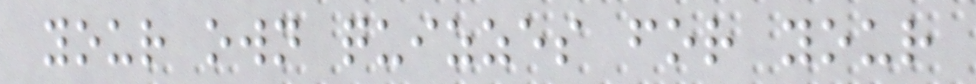your own quizzes for your
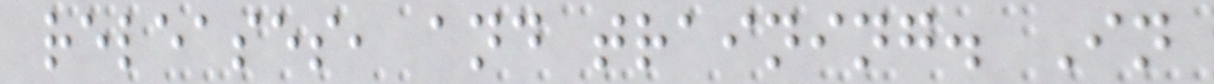releases, and training. In
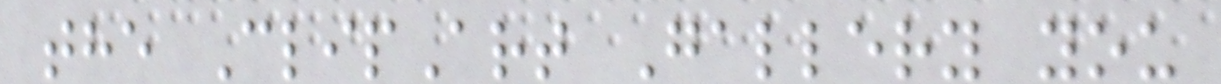the ClipArt Gallery you
